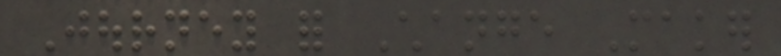Journey for Change Maker
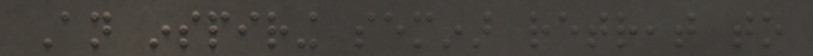An inspiring seminar retreat to
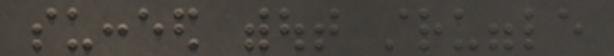succeed without struggle
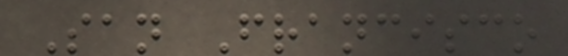San Francisco
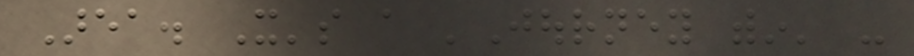Area. It's a 'Journey within' -
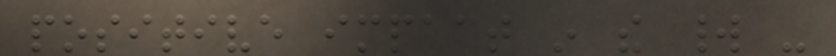positive impact in the world -
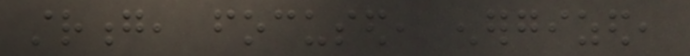strong, focused, energized,
